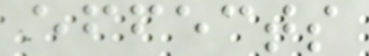effects
